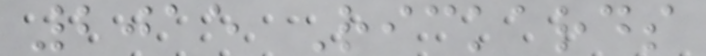2015 Rickards
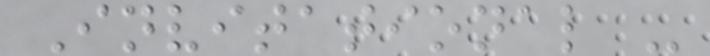Invitational -
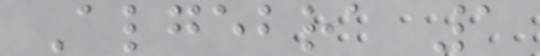Algebra 1
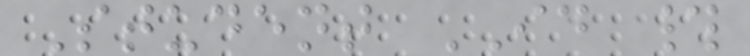Student ID #
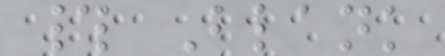# Blank
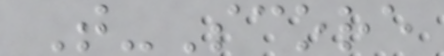T-Score
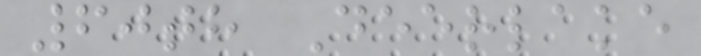60th Deerlake
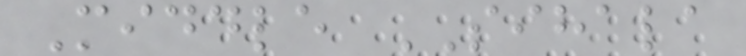Middle SIHALA
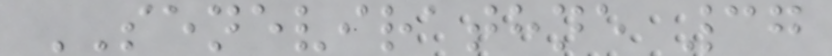SENEVIRATHNE 37
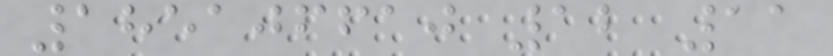185106610 12 11
